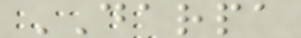DARPA
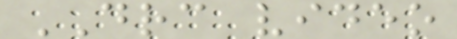DRC video
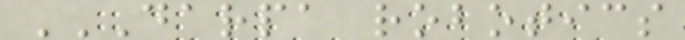DARPA ROBOTICS
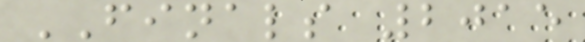FINALS 2015
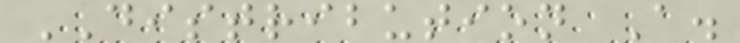DISTRIBUTION A.
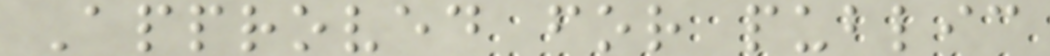Approved for public
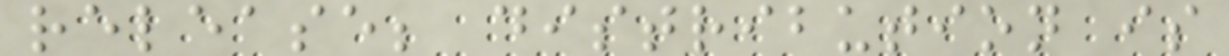release; distribution is
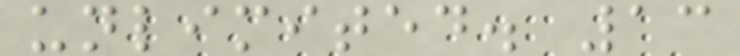unlimited. 13
